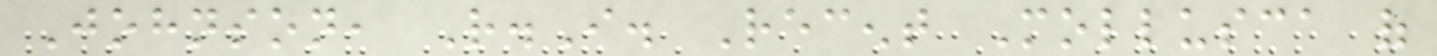Johnson, R.I. Recent Mollusca of
